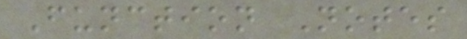Function Notes
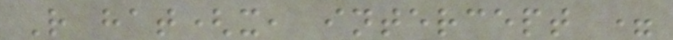R hat(x, intercept =
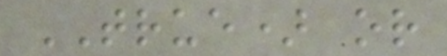TRUE) or
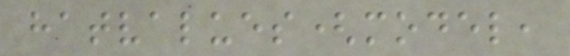hatvalues(model,
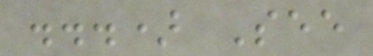...) See
